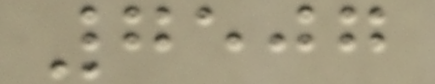7507
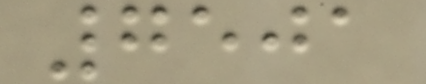7501
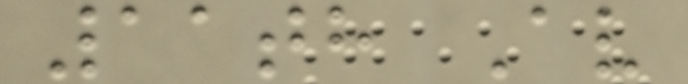11th Av
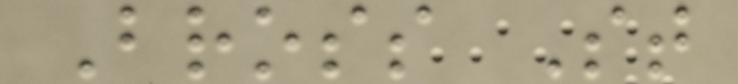Bross St
